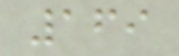169
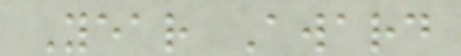Year Award
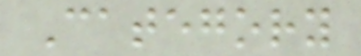Category
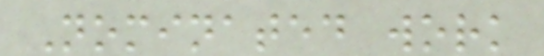Nominated work
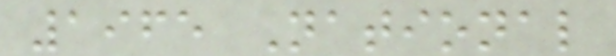1965 National
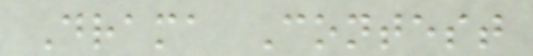Drama Contest
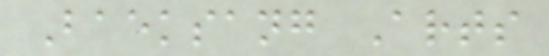Baeksang Arts
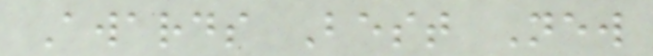Awards Best New
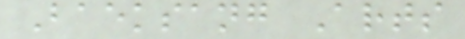Baeksang Arts
